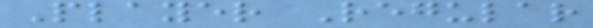Player Regular
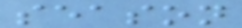season
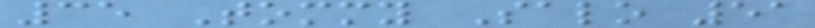35 Tommy Salo 51
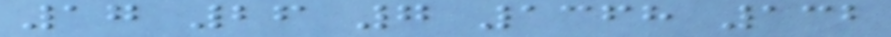17 26 7 1368 132
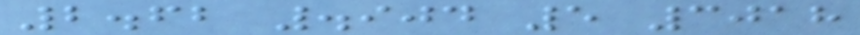2.62 .904 5 3018
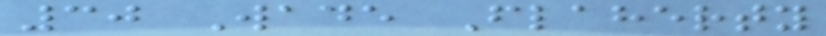30 Wade Flaherty
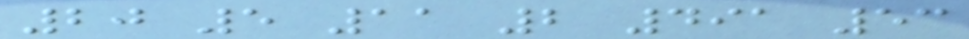20 5 11 2 491 53
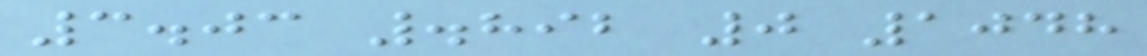3.03 .892 0 1048
